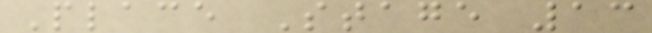Place Stage 13
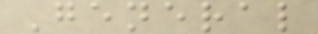General
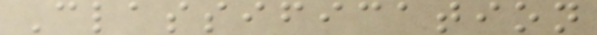Classification
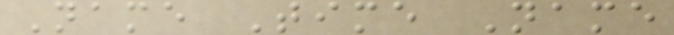Name Time Name
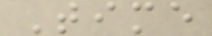Time
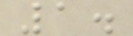1.
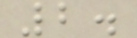2.
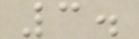3.
